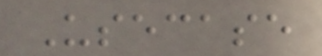Usecase
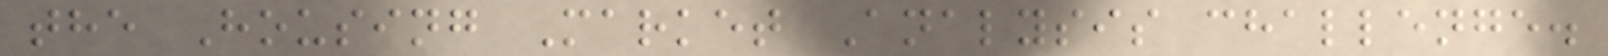the Housing Market Analysis challenge.
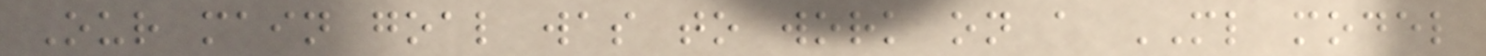Our main goal was to work on a ML model
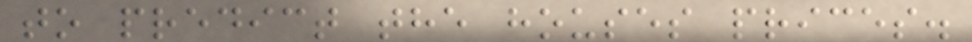to predict the houses prices.
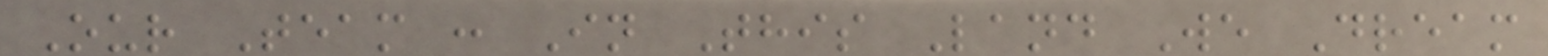Our Team : In This Land We Dream
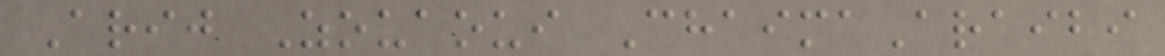Arij Zouaoui ChaimaAraibi
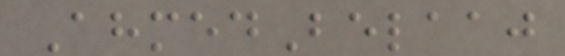AhmedBelaaj
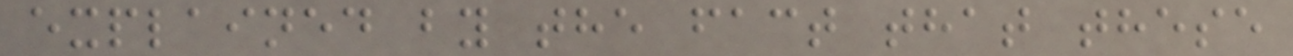explained by the fact that these
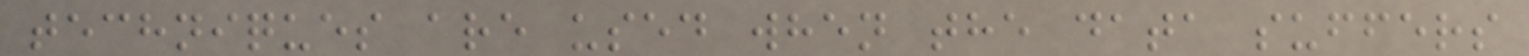techniques are used when the data suffers
